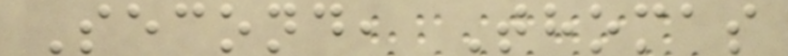Second, Thomas
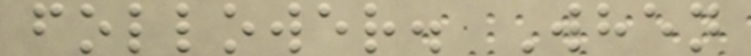follower. When
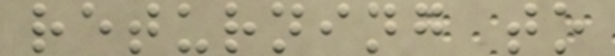returning to
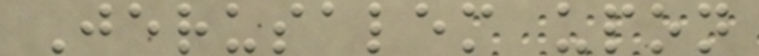Jerusalem upon
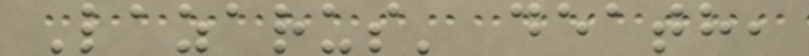Lazarus' death,
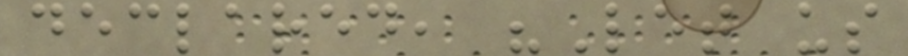declared, "Let us
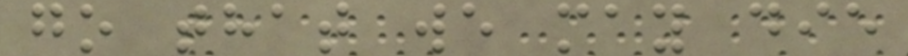go that we may die
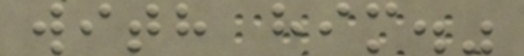with him."
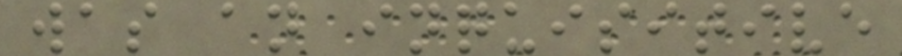was an inquisitive
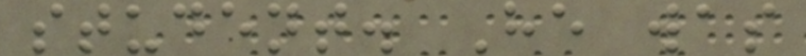student. He was
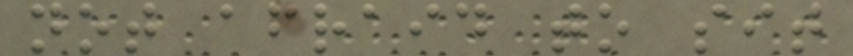not afraid to sit
